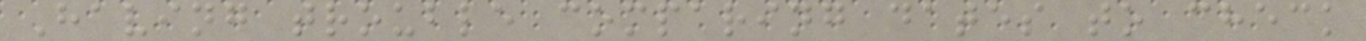Having trouble comparing dates to check
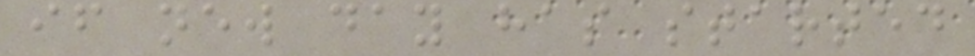if new day has started
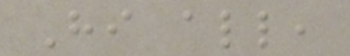Hi all,
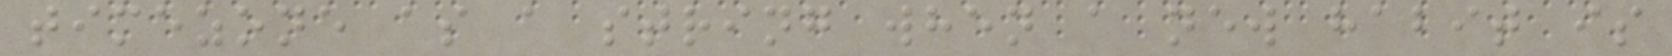timezone as a string when a new habit is
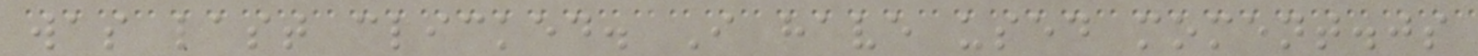was last clicked. I have used moment.js
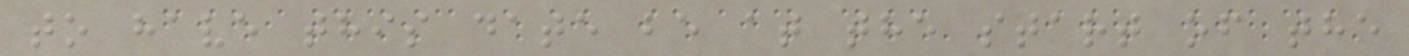to have this date be at the start of the
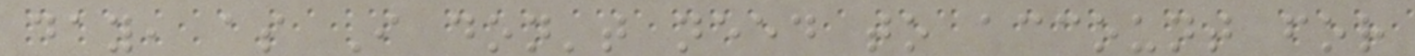day, as I don't need to account for
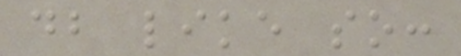db like so:
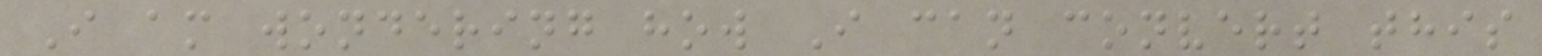I am wondering how I can convert this
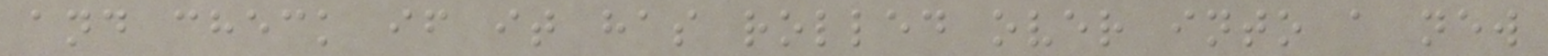and check if it has rolled over into a new
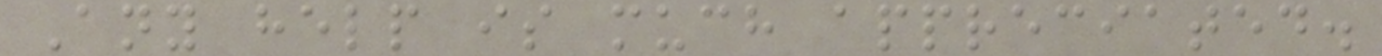Any help is much appreciated.
